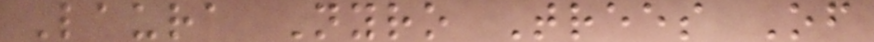Laura Nyro Trees Of
